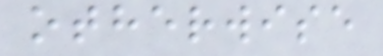otherwise
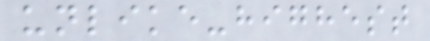unlike-highest
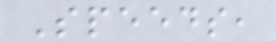Speeds,
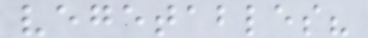vegetables?
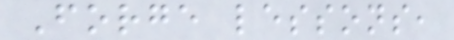Forge lessons,
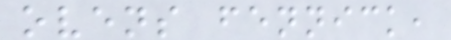ovens fennick,
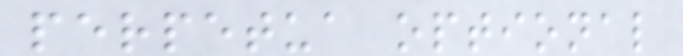perpetua optional
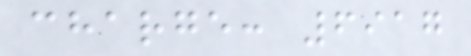charge: 6917
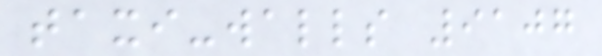taxi-walls 9107
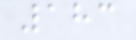183
